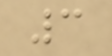3
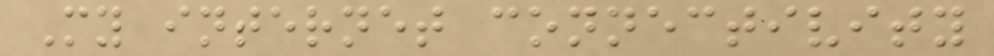My internet connectivity
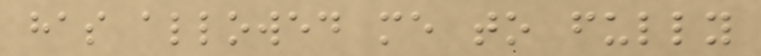has allowed me to fully
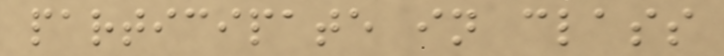participate in class
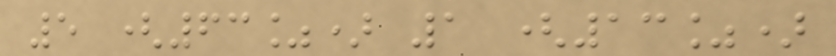5 (63%) 1 (13%)
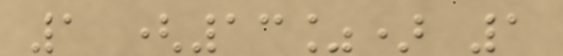1 (13%) 1
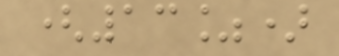(13%)
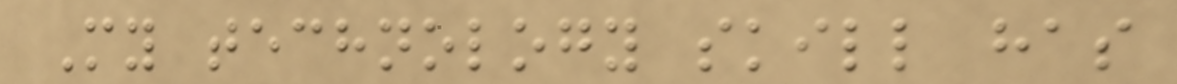My technology skill has
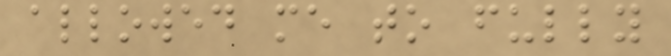allowed me to fully
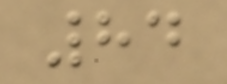84
